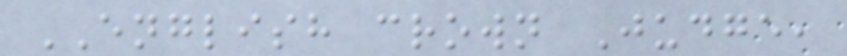ENGLISH crown Judge,
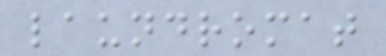laundromat
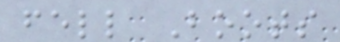fell Boots
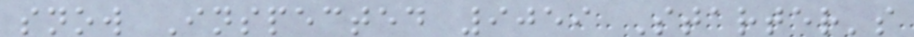snow Inspected 9059 Starter's
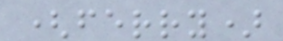(ferry)
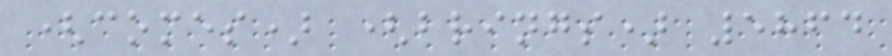(comes) (brings) 5864
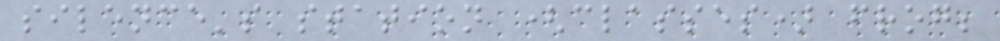silence's station (classes) frog;
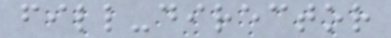fill-director
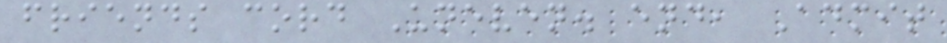friends cord Uneven. end, Admit
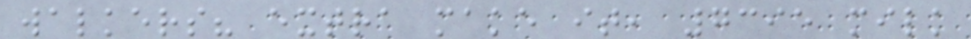walkers? extra make it, 7395 milk
